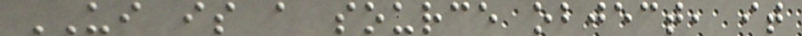UI is a source object, it
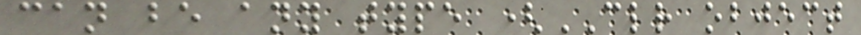can be any type (CLR object
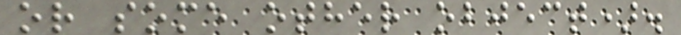or some other object).
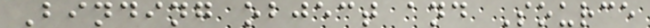Binding object and Source
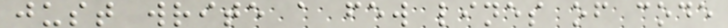just write a few lines of code
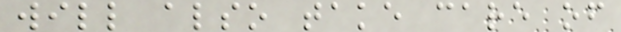will also take care of
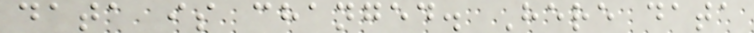data is changed. Here data
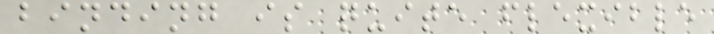binding is quite flexible
